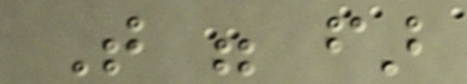That were far
